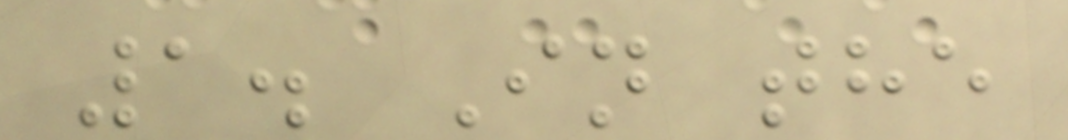1. In the
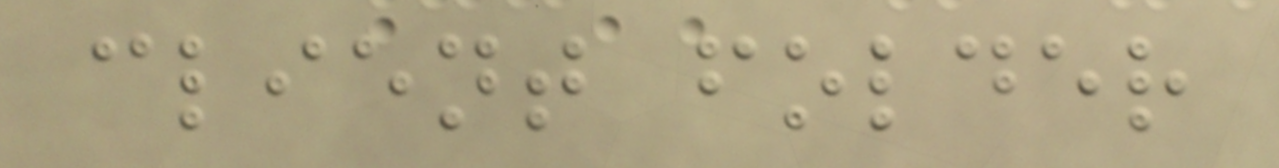client folder
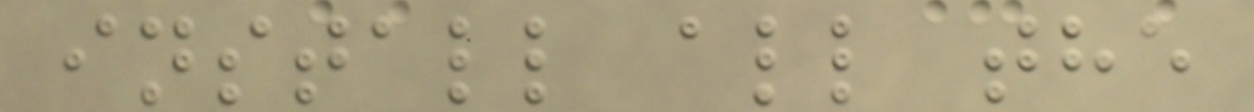install all the
